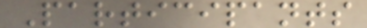Participants
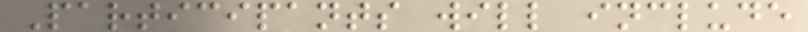Participants will include
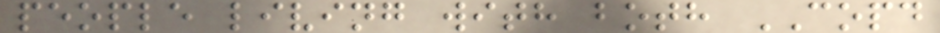people living with both COPD
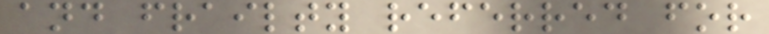and frailty referred for
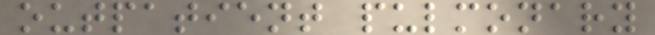outpatient pulmonary
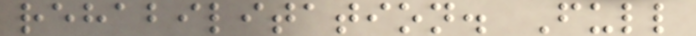rehabilitation. Full
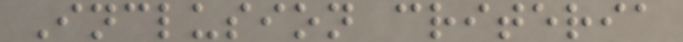Inclusion criteria
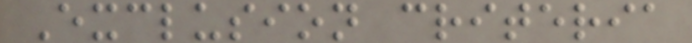Exclusion criteria
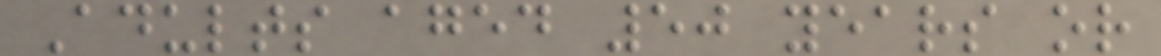Adults aged 50 years or
